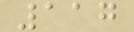117
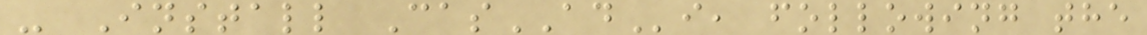- Install CasADi, following the
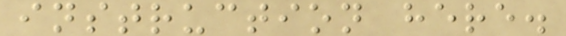instruction here.
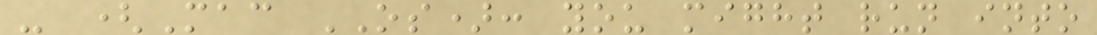- (Mac OS): you might run into
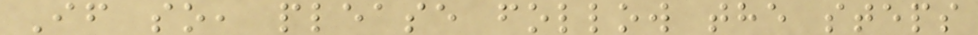If so, please follow the steps
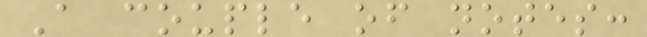A couple of notes:
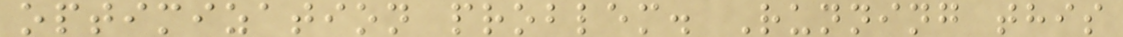optimization problem. Running this
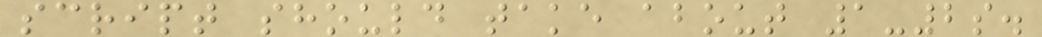script should take about 1-2s.
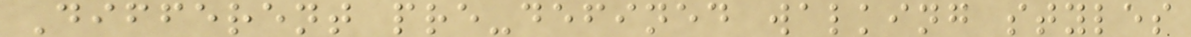Different pre-defined walking styles
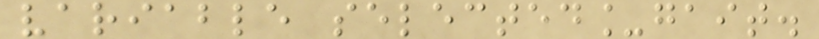variable selected_gait.
